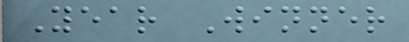Year Winner
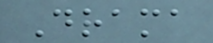Drama
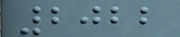2022
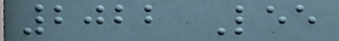2022 Lee
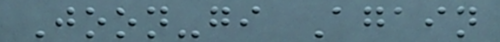Joon-gi Again
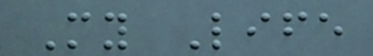My Life
